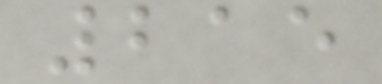215
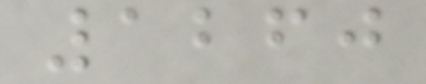1260
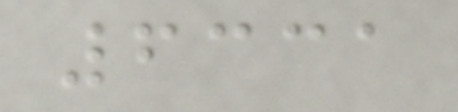6331
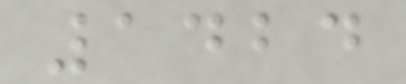1424
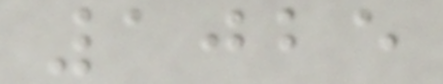1025
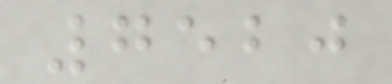7520
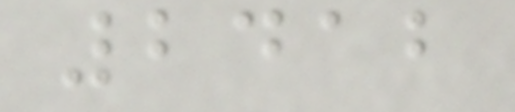2412
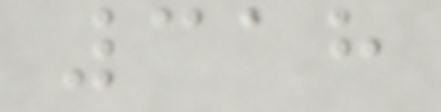318
